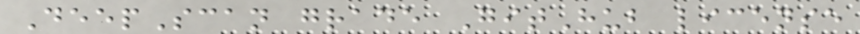DeepScan grade GitHub license
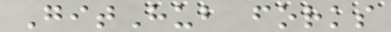GitHub forks
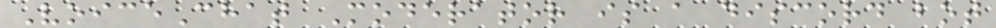VoiceChat Moderator is a discord bot
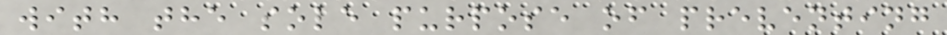with the sole purpose of preventing
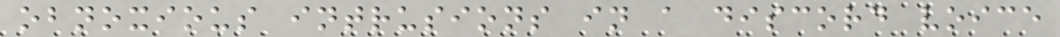obnoxious intrusions in a discord voice
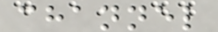channel
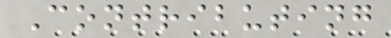Contributing
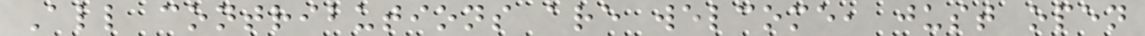All contributions are welcome, just open
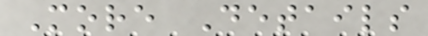More Details
